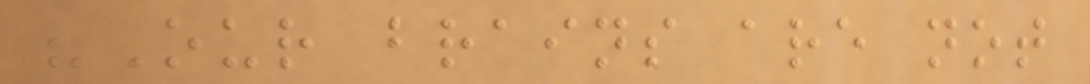"Our brains are not
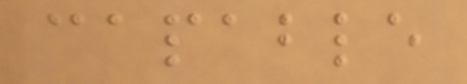capable
